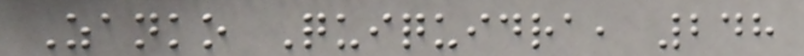Zanko Quiquidra, 248
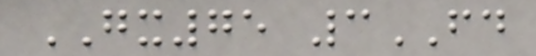GX75 3FD
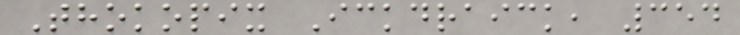Thokopix Ickdraick, 354
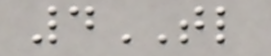4TL
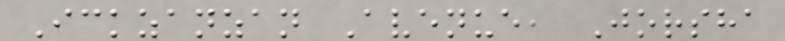Ickzanzan Avenue, Jorsha
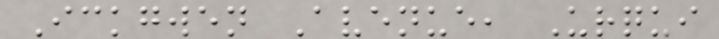Ickgwen Avenue, Urqui
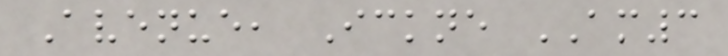Avenue, Ickne AM3
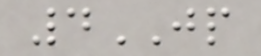4JP
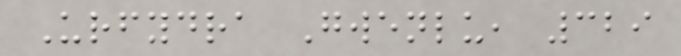Urfydra Gwenlu, 329
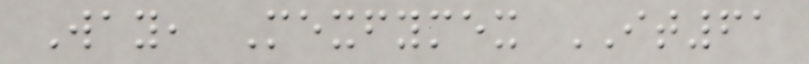Way, Mexfymex IT61
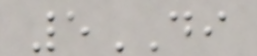5DI
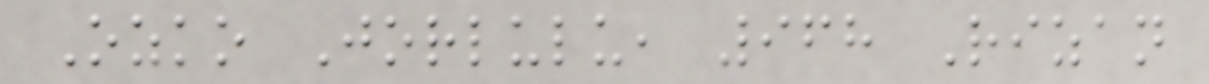Ozko Jorlulu, 968 Rizan
